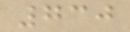730
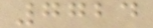7724
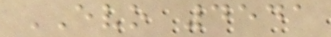EVO 4541
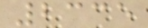2335
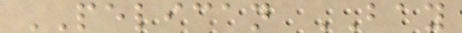PELICAN BAY
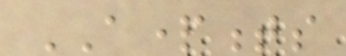APARTMENTS
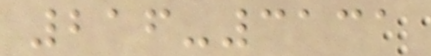216-3131
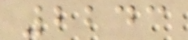2243
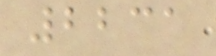2231
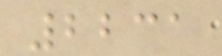2231
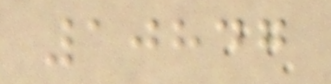10847
